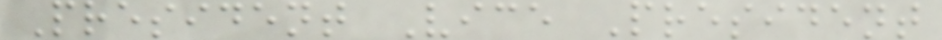President Vice President
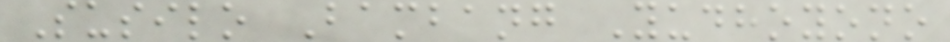Susilo Bambang Yudhoyono
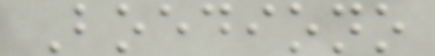Boediono
